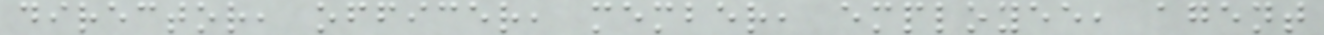director, officer, member, employee, agent
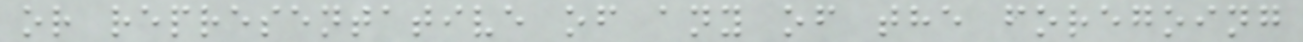or representative of any of the foregoing
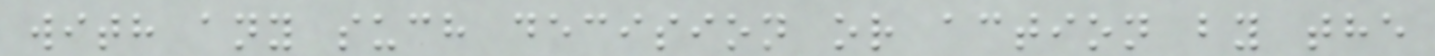with any such decision or action by the
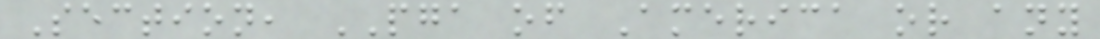Section, PGA of America or any
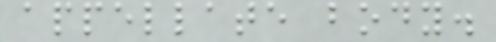appellate body.
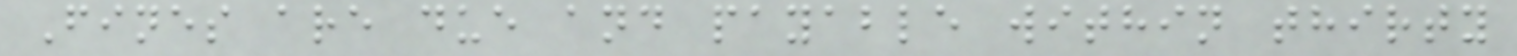Fines are due and payable within thirty
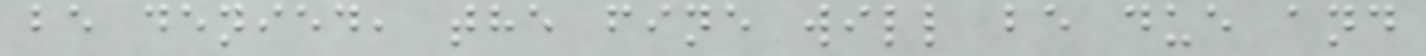be denied, the fine will be due and
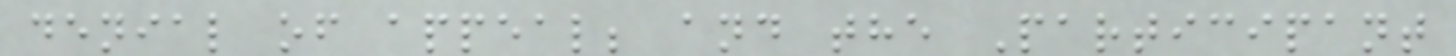denial of appeal; and the Participant
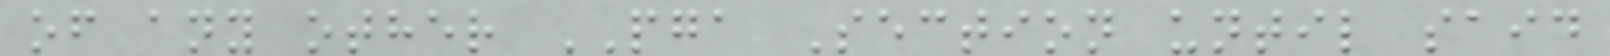of any other PGA Section until said
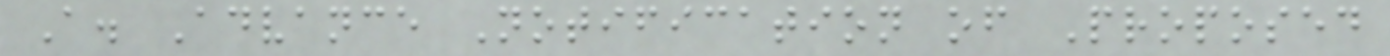A. Advance Notification of Proposed
